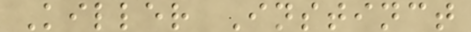Killer Instinct
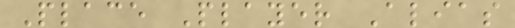Place Player Alias
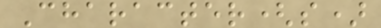Character(s)
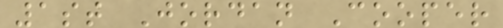1st Jordan Cooper
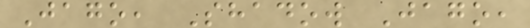Jago, Shadow Jago,
